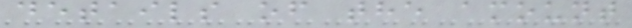details of the amount
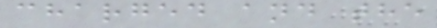charged and the
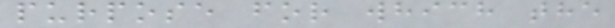purpose for which the
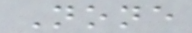None
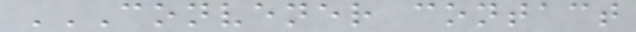CONVENER CONTACT
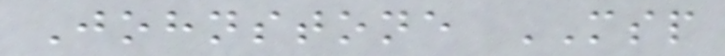Johnstone MSP
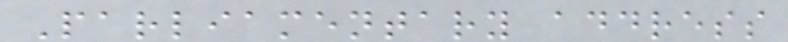Parliamentary address
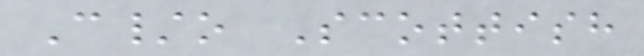C/o Scottish
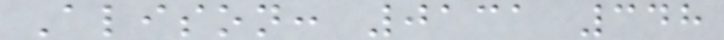Alison: 0131 348
